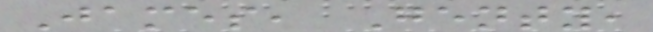James, Genty,
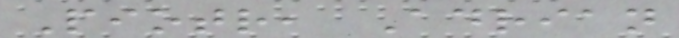Piotr, Adrian
